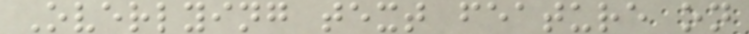Overlying text feature on
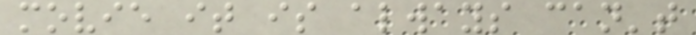movie it is always can't
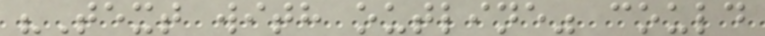"Text with outline" could
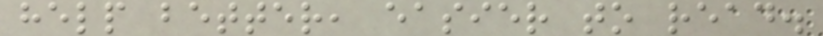help better, easier to read.
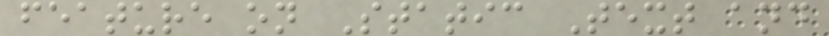feature on Static Text and
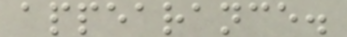appearance.
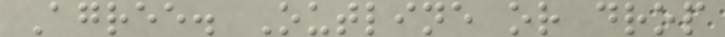Agree. Outline or drop
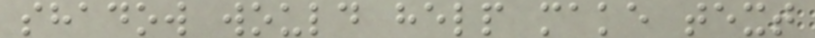shadow would help make text
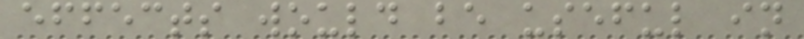effects would be useful in
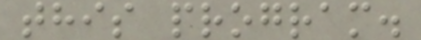this program.
